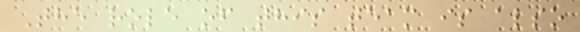The role of this team is also
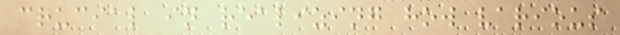crucial in realizing how various
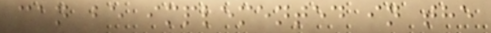can be implemented in the
